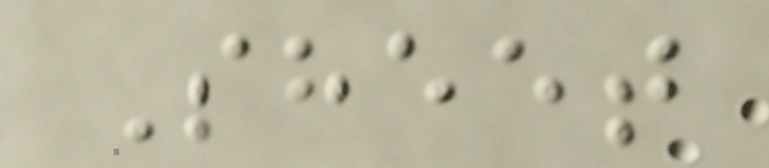Sheet
